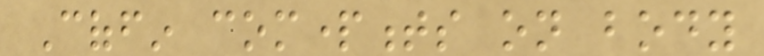Coffin compartments on body
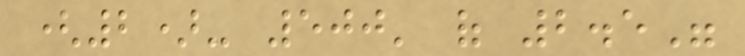(2)- 500' of 2.5"
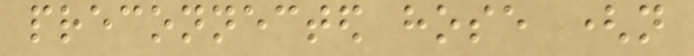preconnected hose (not
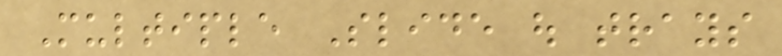Multiple Slide out trays
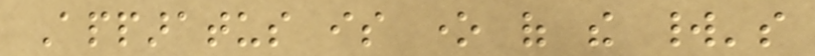Apparatus is one of the world's
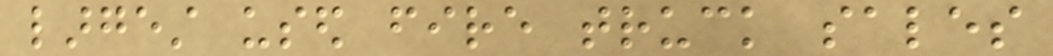largest used fire truck sales
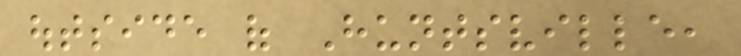outside of Huntsville,
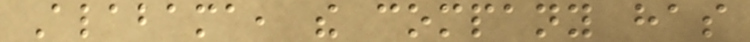Alabama, the company has
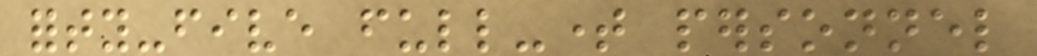forty-five full-time personnel
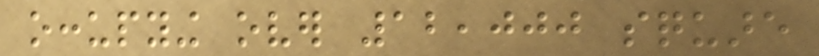occupying over 12,000 square
